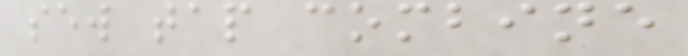sew tap combine
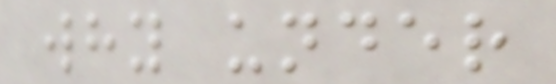why under
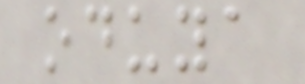oduya
